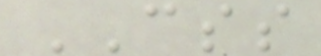CSS
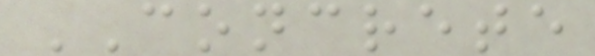CONCRETE
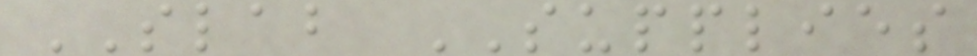SLAB SUPPLIES
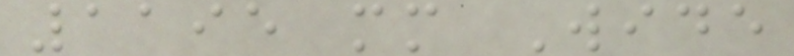1195 mm Wide
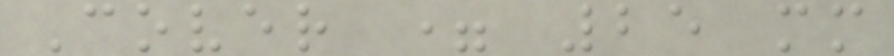Cover = 25 mm
